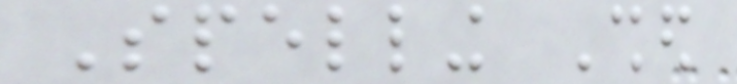Spelling Shed
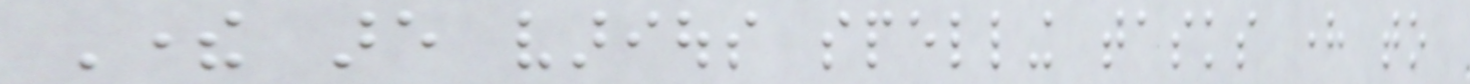There are various spelling tasks here to
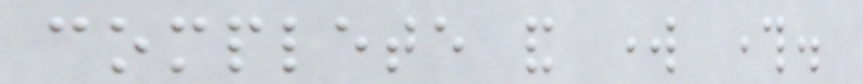complete and work through.
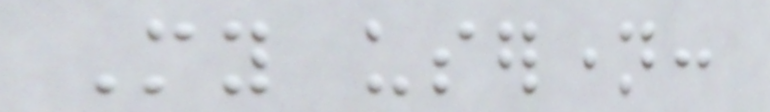My username:
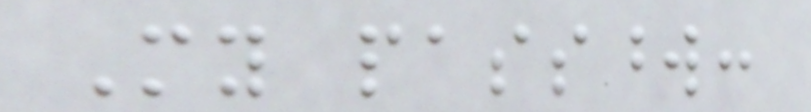My password:
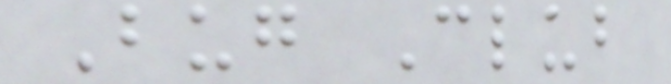Bug Club
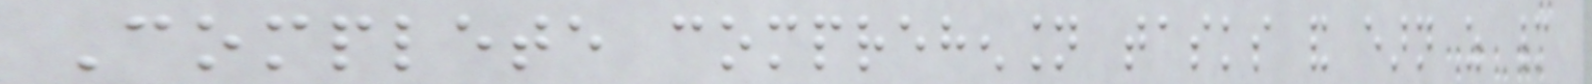Complete comprehension tasks and earn as many
